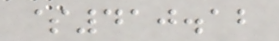$410.12
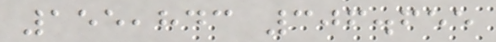155,843 306.655
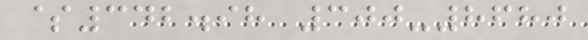$342.98 300-8680
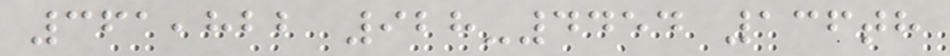361,822 928-4454 136th
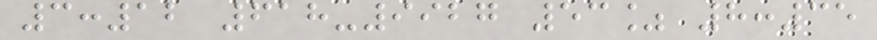3:12 618-9927 53% 8:35
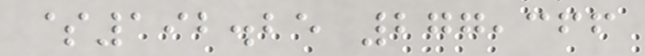$192.25 277,366
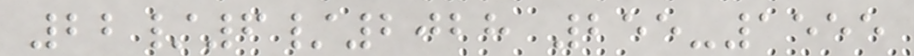22/6/2028 255-1555
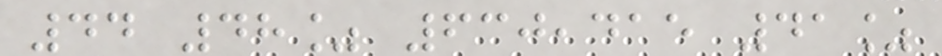44 48% 630,415 41%
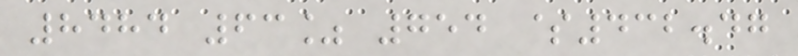8484 63% 754 $432.47
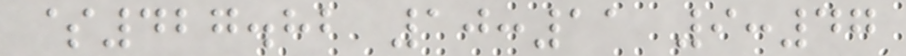$427.82 10:11 9:47
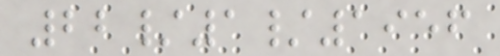22/1/1956
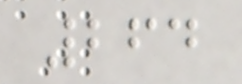264
